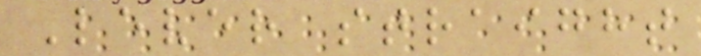Lever straight
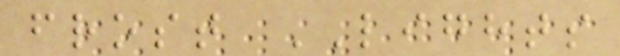frost LIGHTS
